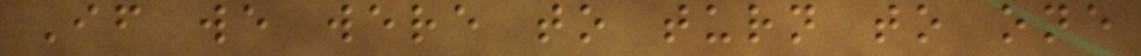If we were to turn to one
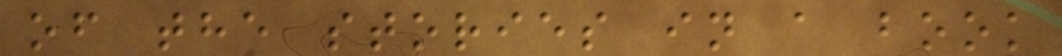of the stories in a book
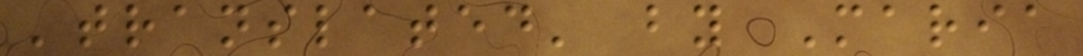'translated' by Maria
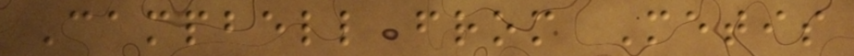Campbell from Metis
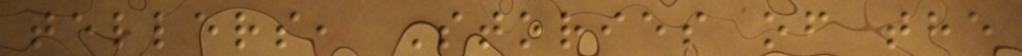tellers, Stories of the
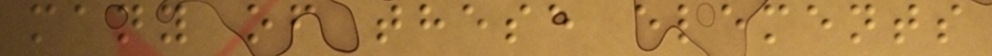many of these elements
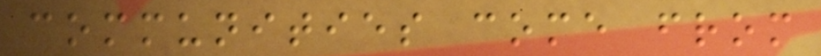communities come from
